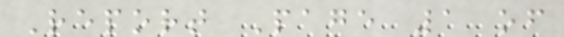Report Page 1 of
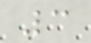3
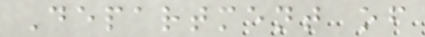Department of
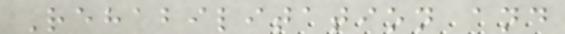Rehabilitation and
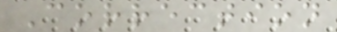Correction
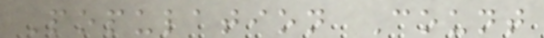Population Count
